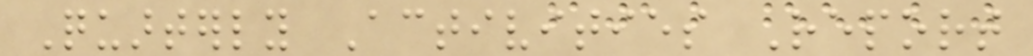Quarterly Activities Report
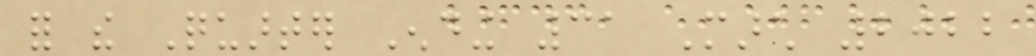for the Quarter Ending 31 March 2022
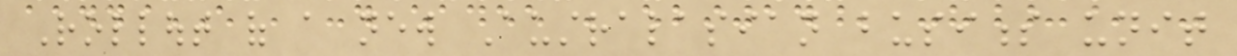Rollout of a new Australasian business unit
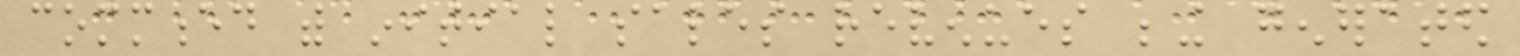commenced with initial sales revenues being generated
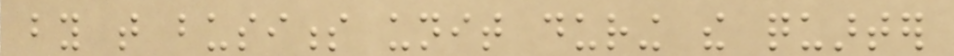by that business unit during the quarter
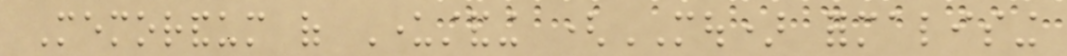Memorandum of Understanding (MOU) formalising
